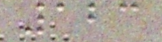123
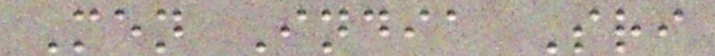Men India Sri
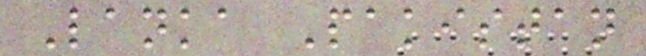Lanka Pakistan
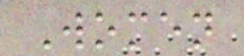Women
